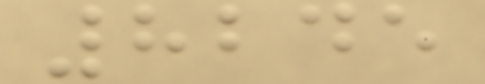8245
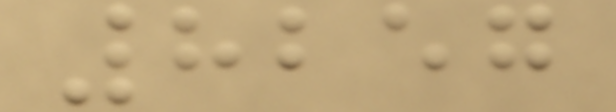8257
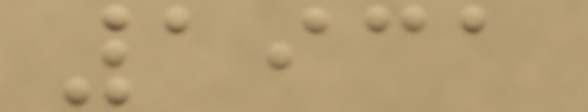1931
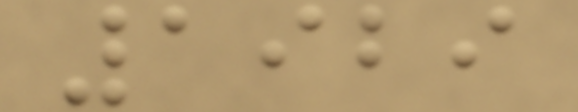1929
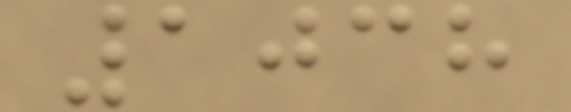1038
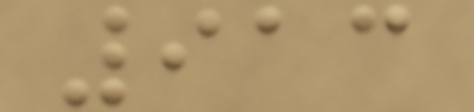913
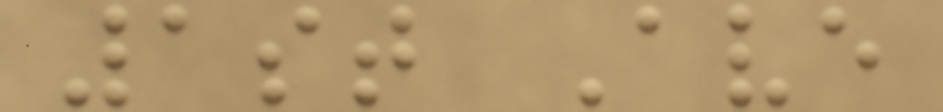1st Ave
